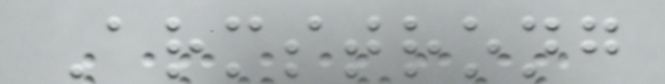Armstrong
